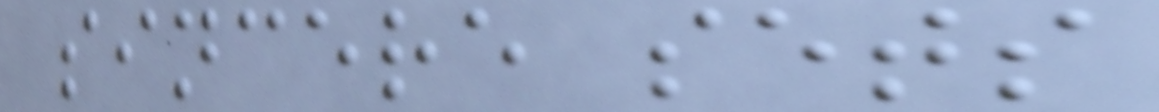sincere sets
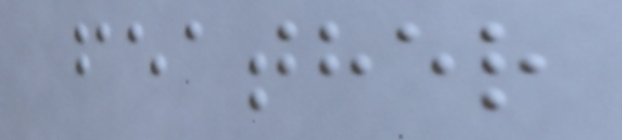feather
